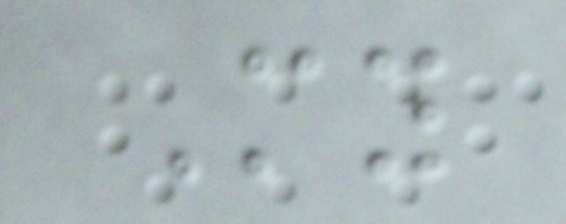My
